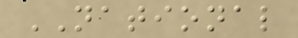NATIONAL
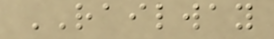RAILWAY
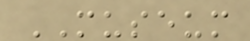MUSEUM
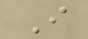I
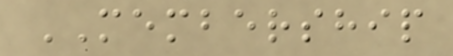MEMBERSHIP
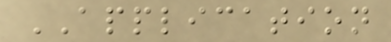APPLICATION
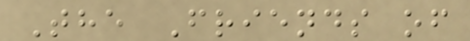The Friends of
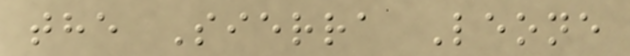the Sierra Leone
